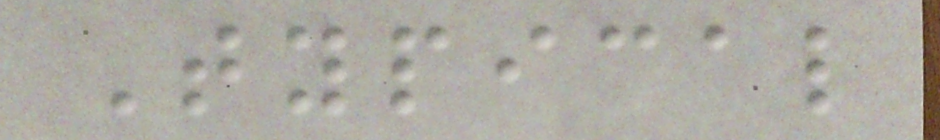Typical
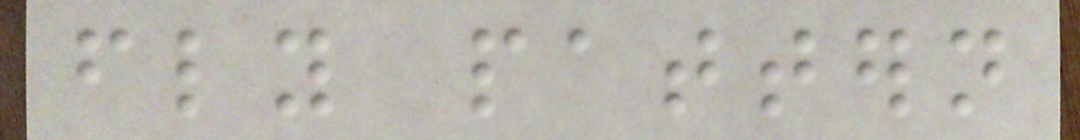fly pattern
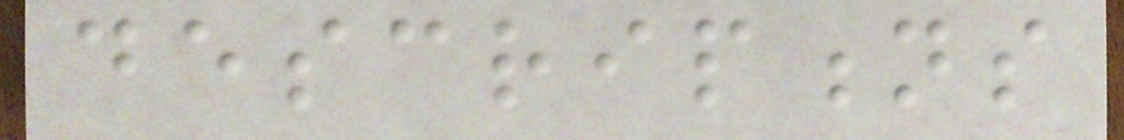descriptions
